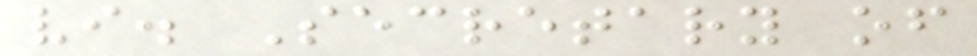vi. Secretary of
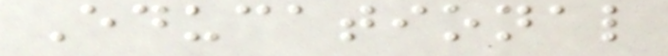Educational
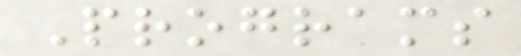Programs
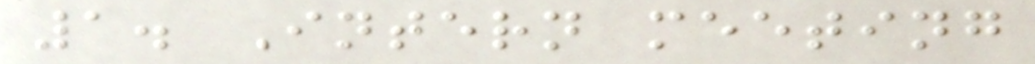1. Intern meeting
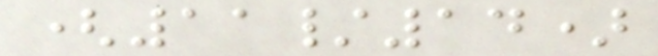(11/14)
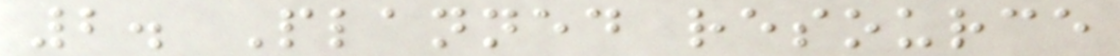2. Planned resource
